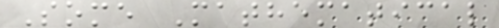Some Mathematical
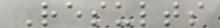Results
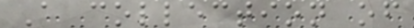A collection of
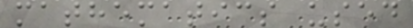mathematics used
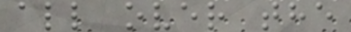all over the
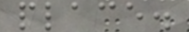place.
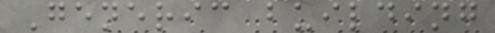Generic building
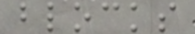blocks
